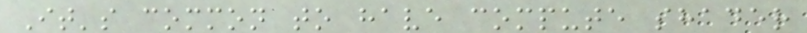It's common to have compute shader
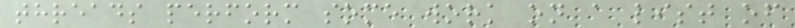threads perform some work on a list of
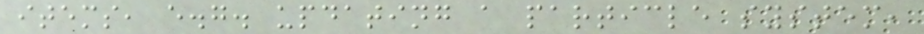items, e.g. updating a particle system,
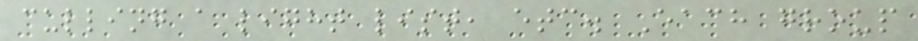culling a light list, etc. Each group
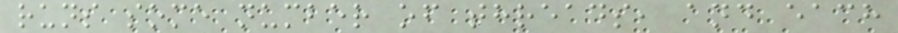runs some number of threads, and each
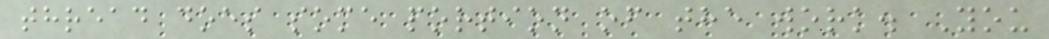thread does some portion of the work. You
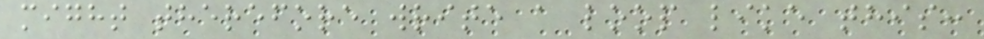might therefore write a loop like this:
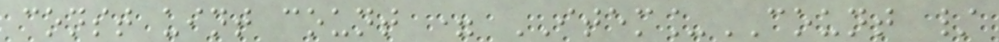const uint count = ITEM_COUNT /
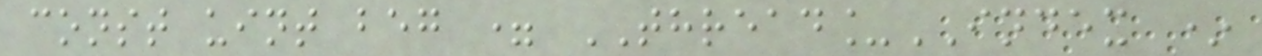const uint beg = THREAD_INDEX *
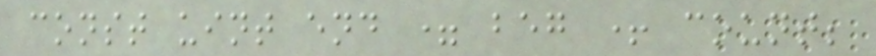const uint end = beg + count;
